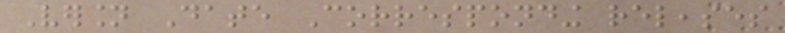Version Date Corresponding releases
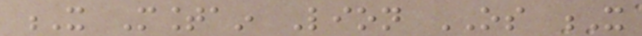X Mountain Lion OS X
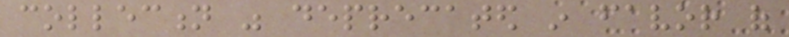collection was deprecated in favor of
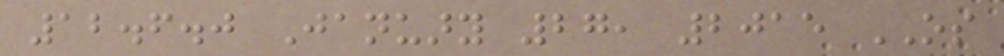12.6.0 January 27, 2015 OS
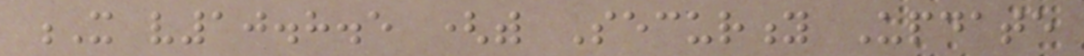X v10.8.5 (with Security Update
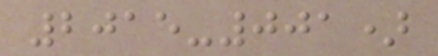2015-001)
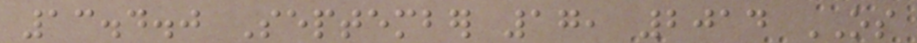13.4.0 September 17, 2014 OS
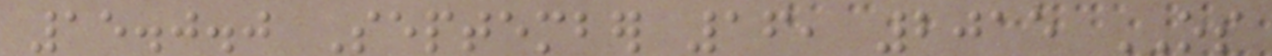15.0.0 September 16, 2015 OS
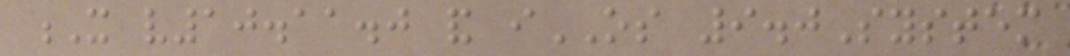X v10.11.0 and iOS 9.0System
